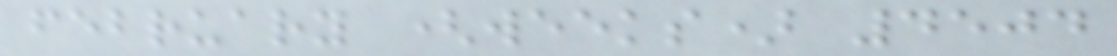february (weeks) 4504
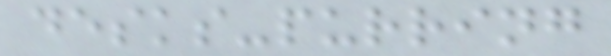desks-purring
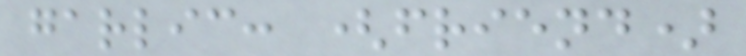garlic: (friend)
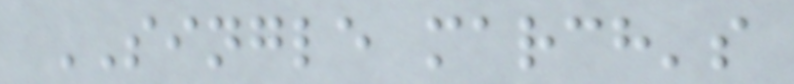SINGLE march's
